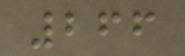266
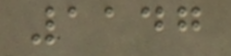1147
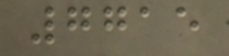7715
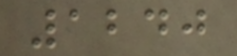1240
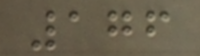176
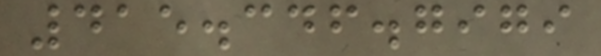415.346.7979
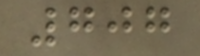707
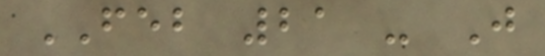FEB 21 - J
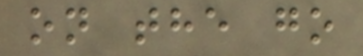on the go
